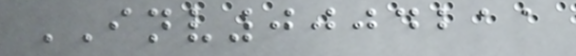INV0004211
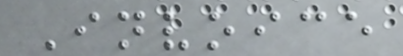Invoice
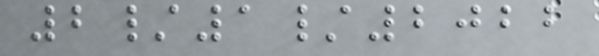2/1/2022
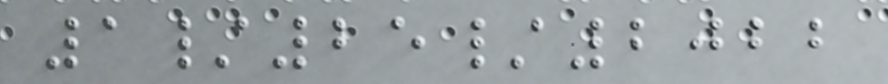1/25/2022
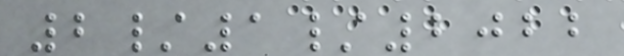2/1/2022
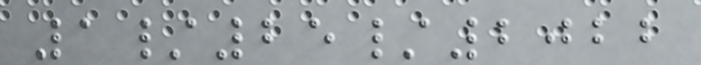1/25/2022
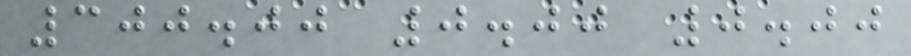300.00 0.00 0.00
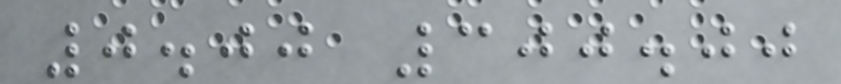0.00 300.00
